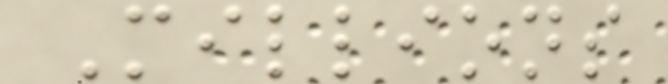Millions
